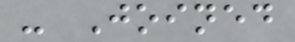- Joined
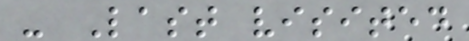- Last visited
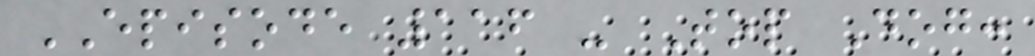EPISODE 116 - Top Dog:
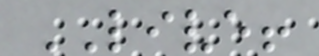LIVE!
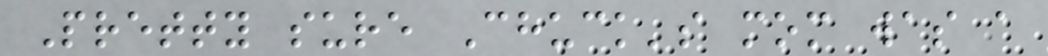Pretty sure Chuck's mom was a
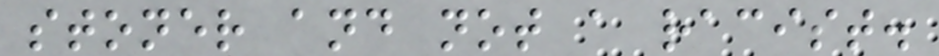stoner and not a racist.
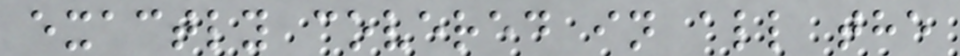exactly covered in all the
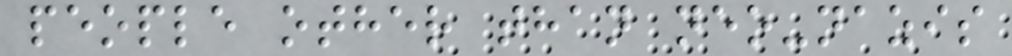people other than neo-nazis
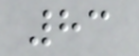83
